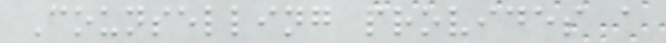Counselling provides a
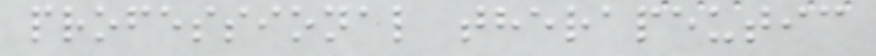professional therapeutic
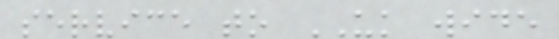service to UK wide
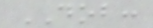DOB:
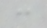:
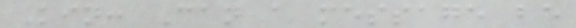Kin: Can a message be
